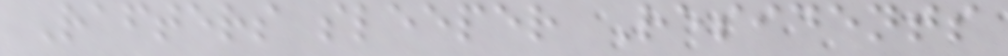Rafters sleeper Residents
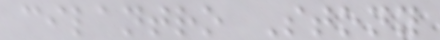cilantro Stony
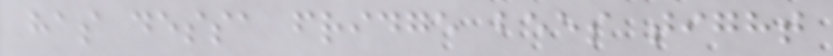has dessa fridge bees tight
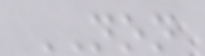NON
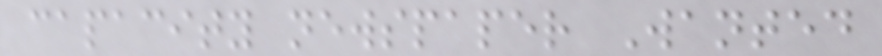capacity newspaper Wanted
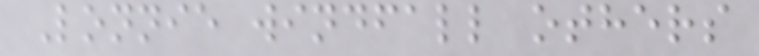Lonnie windfall others
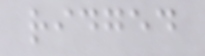ridged
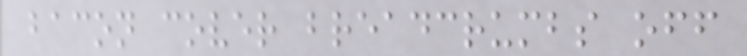bacon cover breadcrumbs off
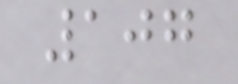107
